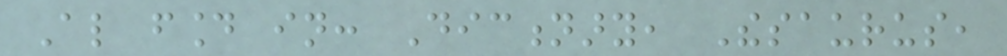Also found in: Dictionary, Thesaurus,
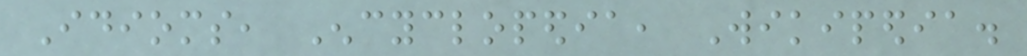Idioms, Encyclopedia, Wikipedia.
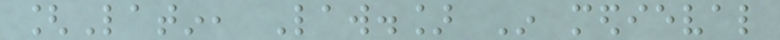[Latin, Law.] In medieval
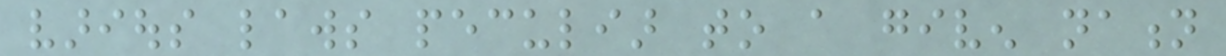various laws peculiar to a given nation
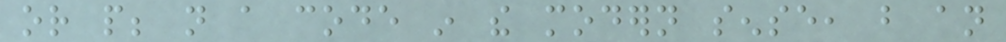or people; not a code in the modern sense, but an
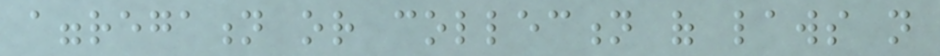aggregation or collection of laws not
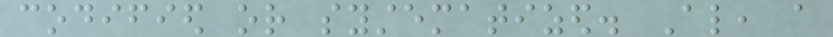codified or systematized. Also, a
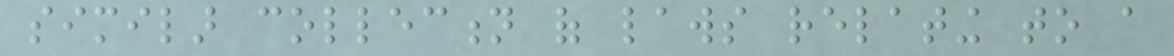similar collection of laws relating to a
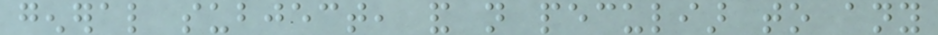general subject, and not peculiar to any
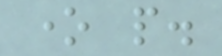one people.
